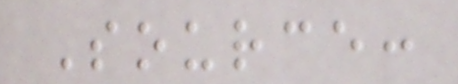Source:
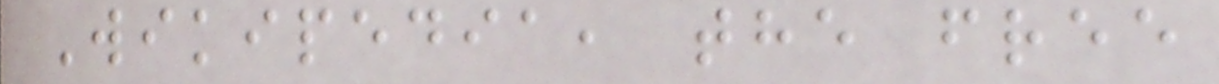Wikipedia, the free
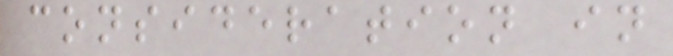consideration in
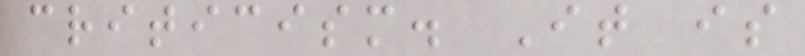criticism. It is
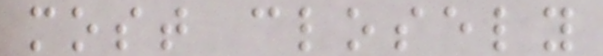most closely
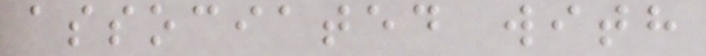associated with
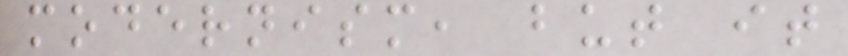modernism, but it
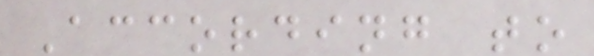According to
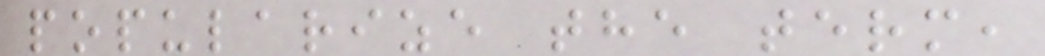popularize the term,
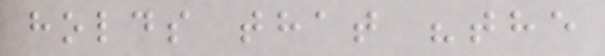holds that "the
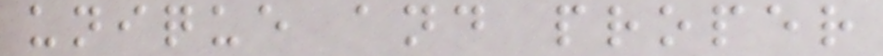unique and proper
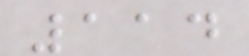114
